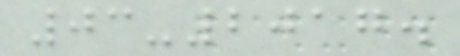03-2017.
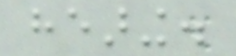hearing.
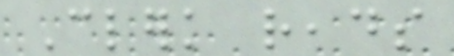Clerk reads
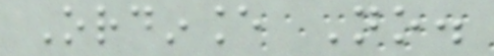Ordinance No.
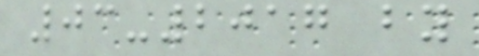03-2017 by
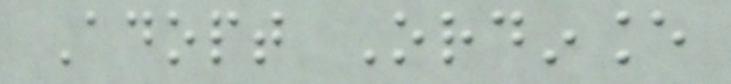Adopt Ordinance
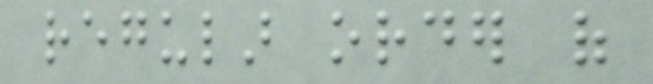regular order of
